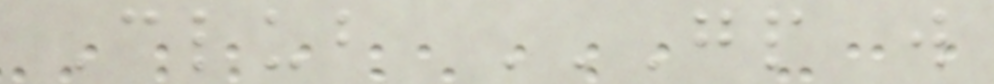Club GP W
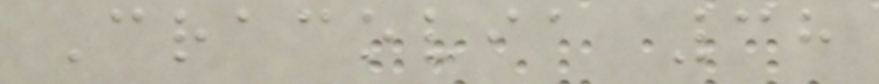Cracovia 38
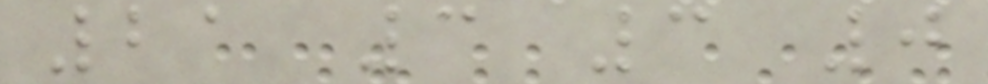21 3 3 0
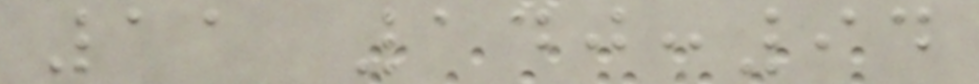11 140:94
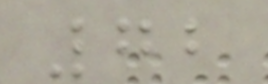72
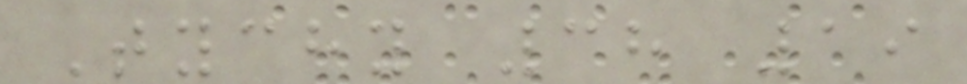Tychy 38 19
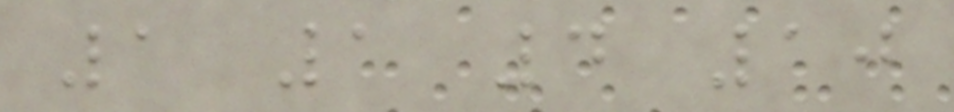1 1 4 10
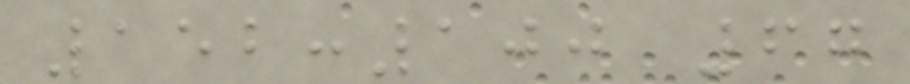152:100 67
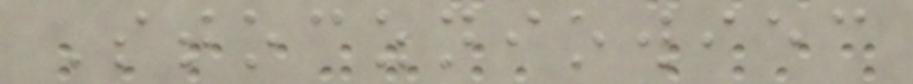Stoczniowiec
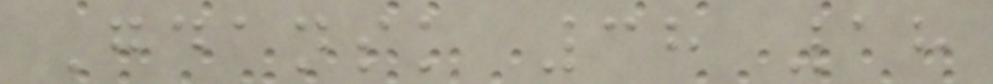Gdansk 38 18
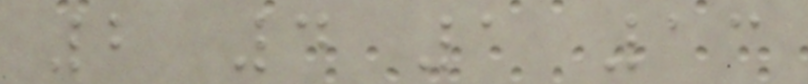2 4 1 13
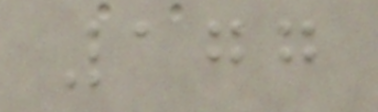177
